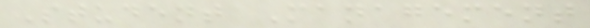Student Management
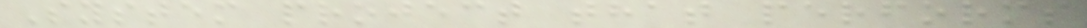System project that performs
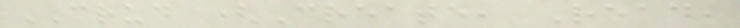CRUD (Create, Read,
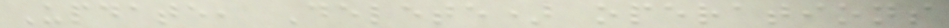Update, Delete) operations
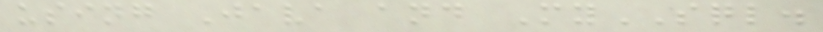using Java and MySQL.
